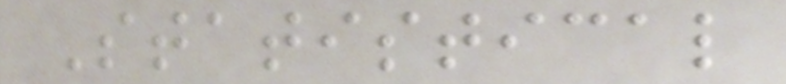Statistical
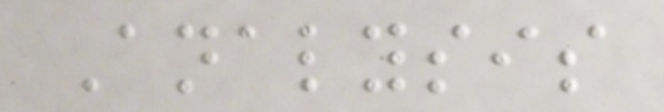Analysis
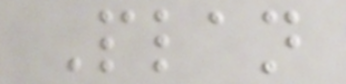Plan
